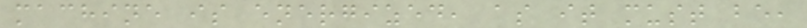machine is energized, as it must be,
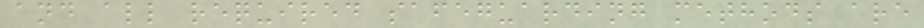and all required safeguarding methods are
